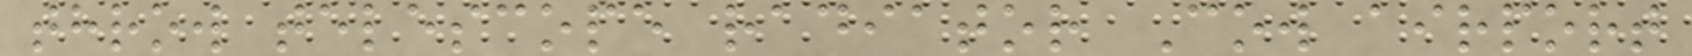throw telescope radiator Cow airport
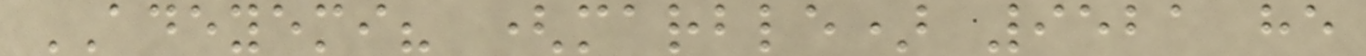ADEYEMI? (marble) 9521 he
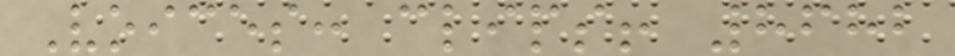Voices: clips! 8682
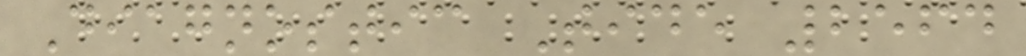Diagnostic Tide 2564
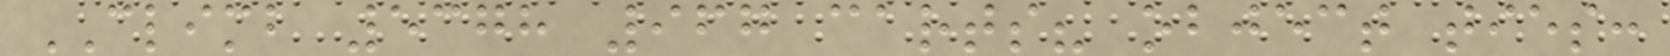CLIMB 5378 967 carts? object ties:
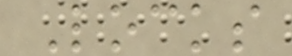Locks
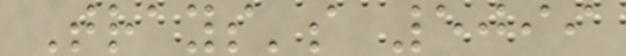Trays's 5099
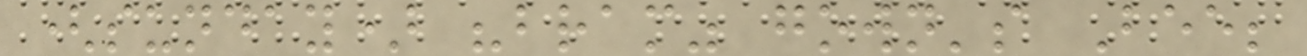(sunday) "bram" gown's Bee;
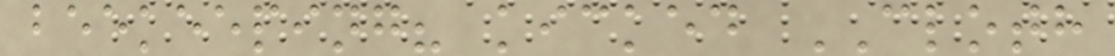beekeeping? kicked CLOTH
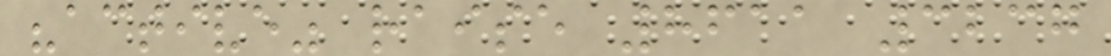"active" raise 8611 3237
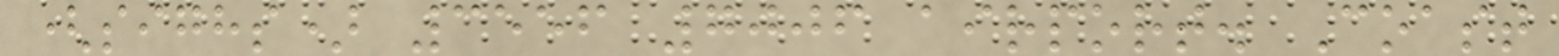(sighs) 3556 7006 airport. Coast
